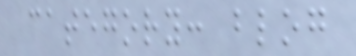category: blog
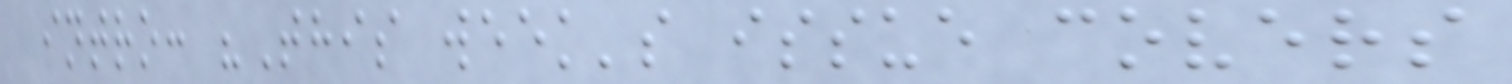intro: "This week's issue covers
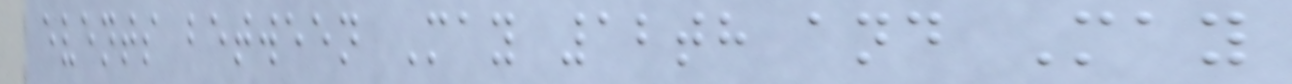events between May 12th and May
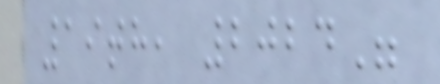19th, 2024"
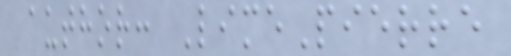author: LimePierre
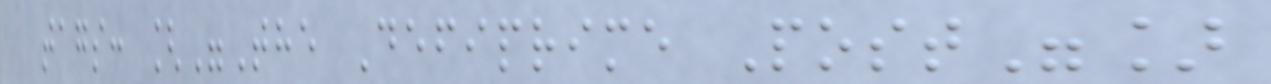tags: ["The Defiprime Post"]
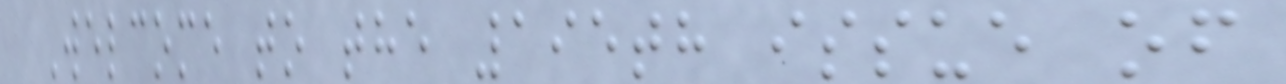Welcome to the 195th issue of
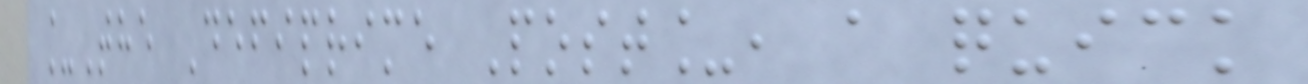_The Defiprime Post_, a quick
